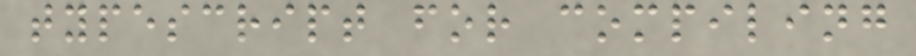typescript for compiling
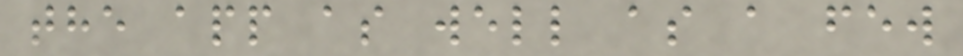the app as well as a few
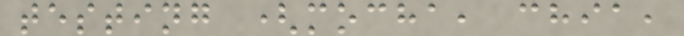testing (mocha, chia,
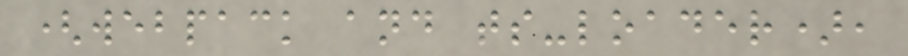(webpack and ts-loader),
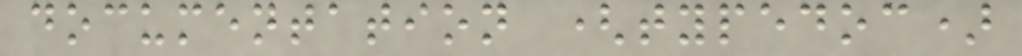documentation (typedoc)
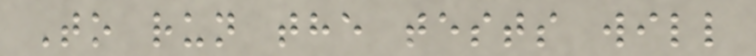To run the tests will
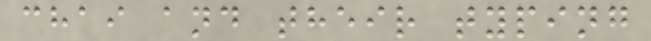chai and their typing
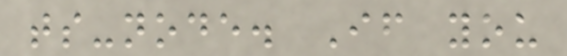ts-node. If you
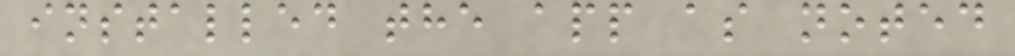installed the app as noted
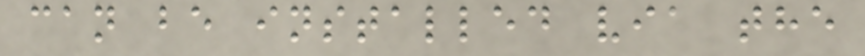can be installed via the
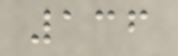136
